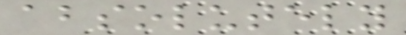absolutely
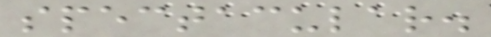spectacular.
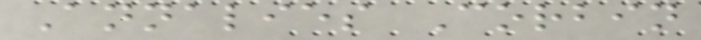Annalies Corbin
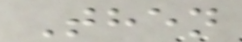Then
